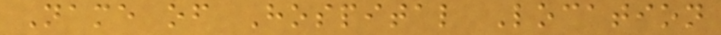Name of Hospital Location
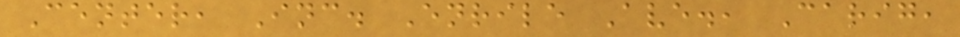Center, Inc. Enrile Ave., Carig,
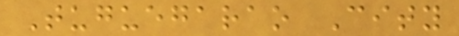Tuguegarao City
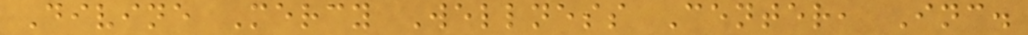Divine Mercy Wellness Center, Inc.
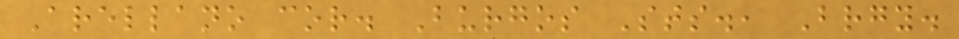Arellano cor. Burgos Sts., Brgy.
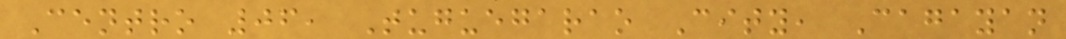Centro 06, Tuguegarao City, Cagayan
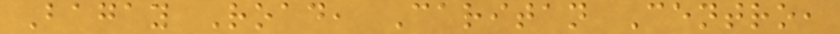Bagay Road, Caritan Centro,
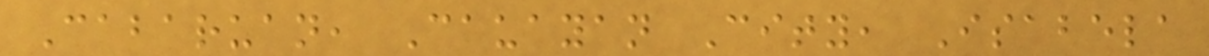Cabaruan, Cauayan City, Isabela
